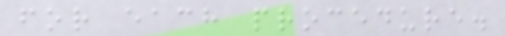for each procedure.
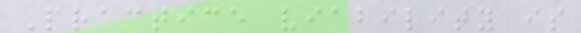Practice viability is
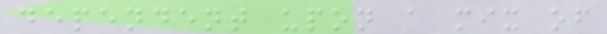dependent upon a mix of
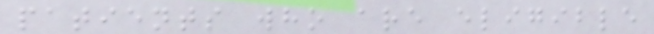patients who are eligible
